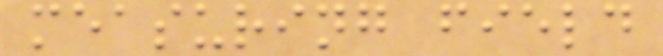measuring field
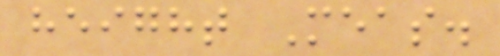height Meas.
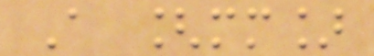A [mm]
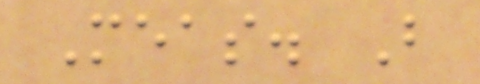Meas. B
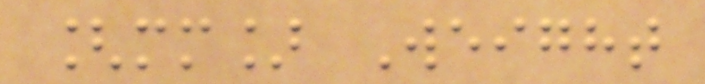[mm] Weight
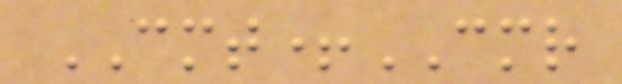CMT+CMR
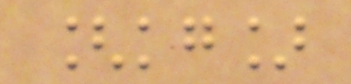[kg]
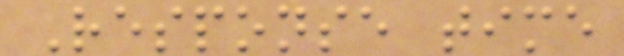Response time
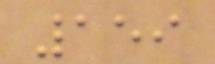159
